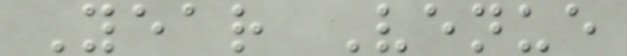Year Venue
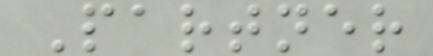Partner
